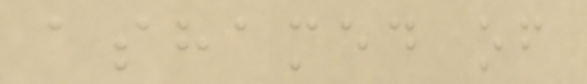ashamed of
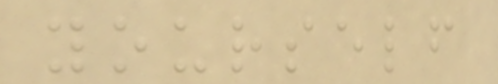yourself
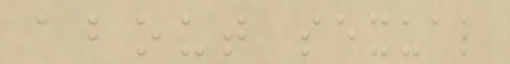about sexual
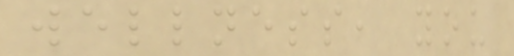wellness, you
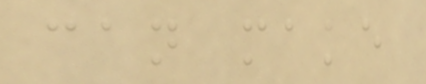can make
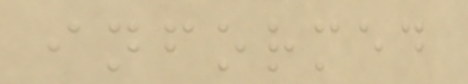informed
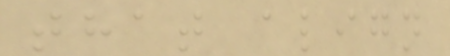that align
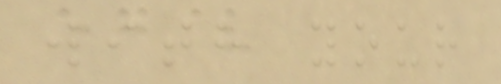with your
